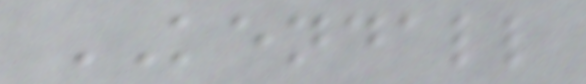KENDALL
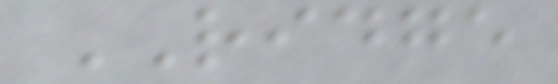RIDGE
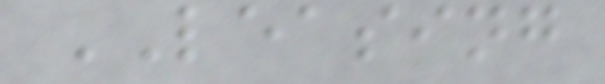LEASING
